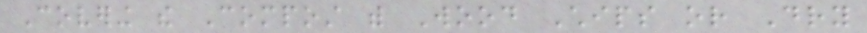Covering the Compost with Wood Chips or Dry
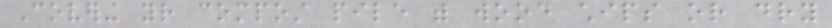Covering your compost pile with wood chips or dry
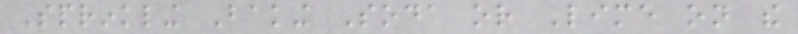Sprinkling Baking Soda or Lime on the
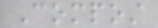Compost
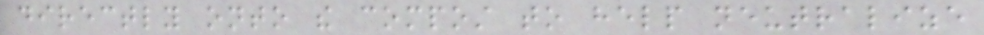directly onto the compost to help neutralize
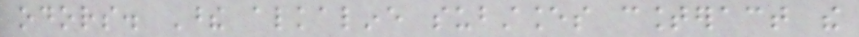odors. These alkaline substances counteract the
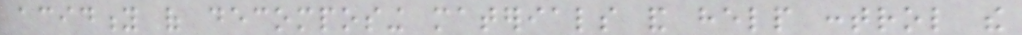acidity of decomposing materials and help control the
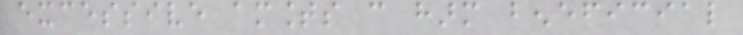excessive amounts can harm beneficial
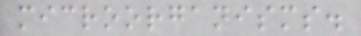microorganisms.
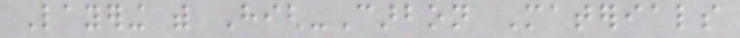Layering with High-Carbon Materials
